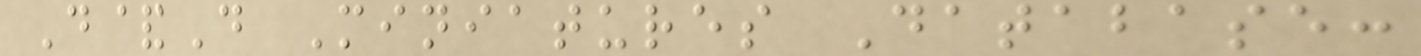D&D Miniatures Database:
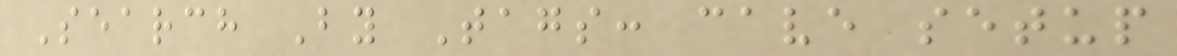Search By Tags: cave setup
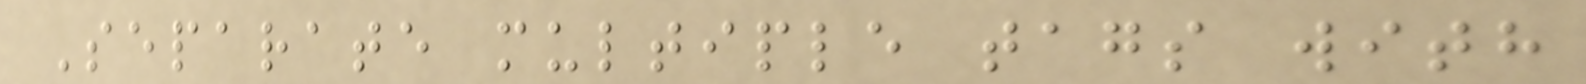Separate multiple tags with
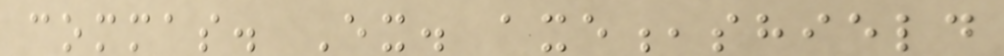commas. Ex. axe,shield
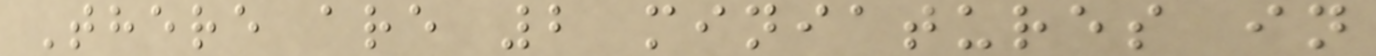There are 2 miniatures in
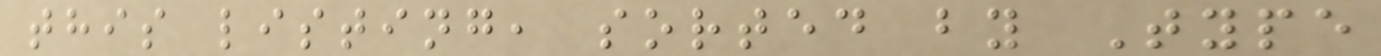this listing, sorted by Type
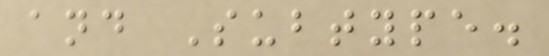and Subtype.
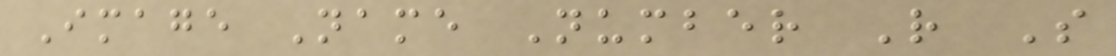Image Name Number R S
